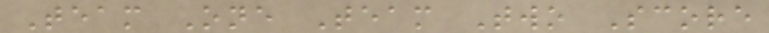Team One Team Two Score
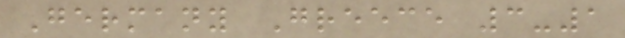Germany Greece 3-1
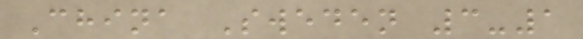China Sweden 3-1
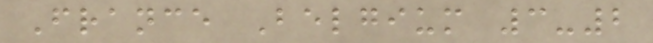France Belgium 3-2
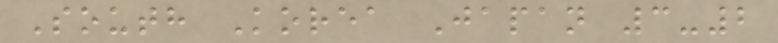South Korea Japan 3-2
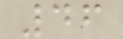46
